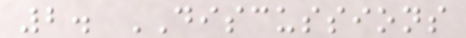2. DISCUSSIONS
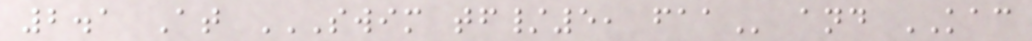2.1 At SWIM TF/5, FAA and KAC
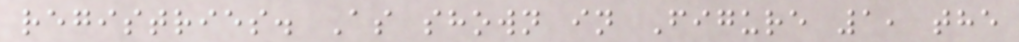registries. As shown in Figure 1, the
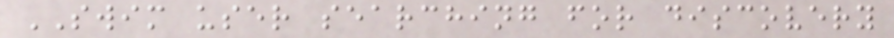SWIM user searching for discovery
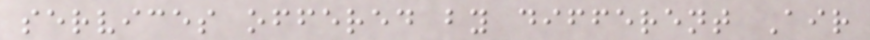services offered by different Air
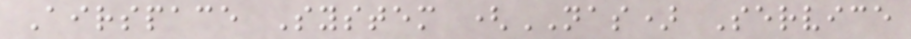Airspace System (NAS) Service
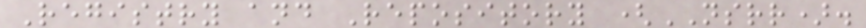Registry and Repository (NSRR).
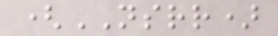(NSRR)
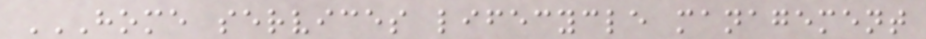HOME SERVICES LIFECYCLE MANAGEMENT
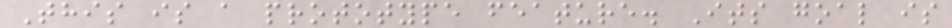This is a prototype feature. Its goal is
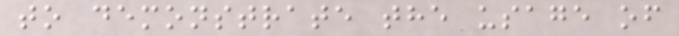to demonstrate the usage of
